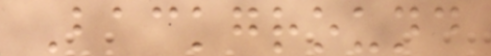Background
